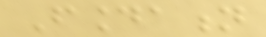Foundation
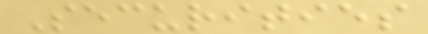Securities
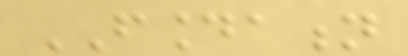FOUNDATION
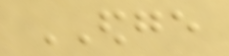EDGE
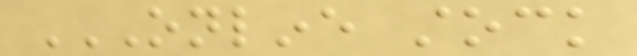ONLINE STOCK
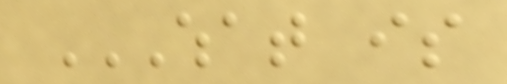WHAT IS
